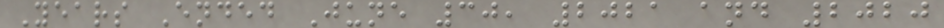Years Ended June 30, 2021 and 2020
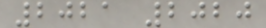2021 2020
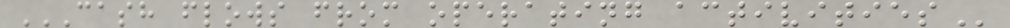CASH FLOWS FROM OPERATING ACTIVITIES
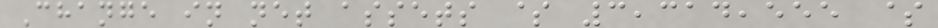Change in net assets $ 3,314,555 $
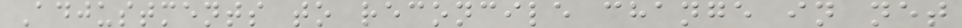Adjustments to reconcile change in net
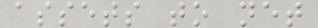assets to net
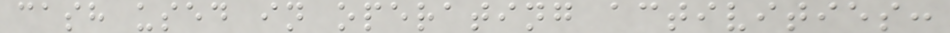cash used in operating activities:
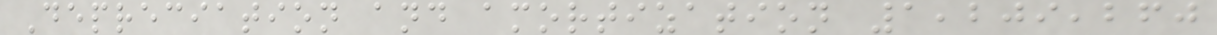Depreciation and amortization 1,209,260
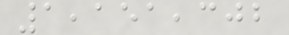1,151,302
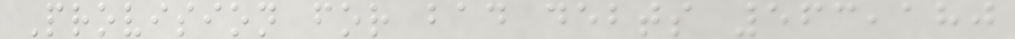Provision for bad debts 563,180
